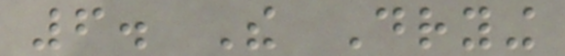6. The Drying
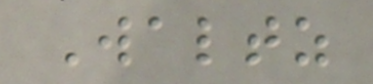Waltz
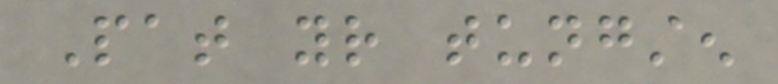Pat your tungsten
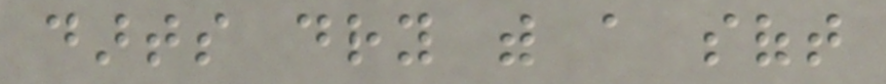darts dry with a soft
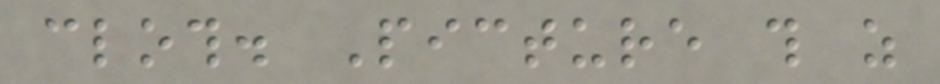cloth. Picture this as
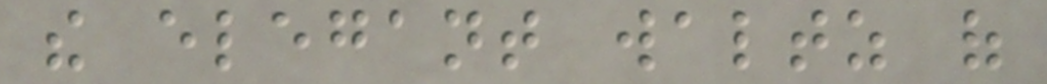the elegant waltz of
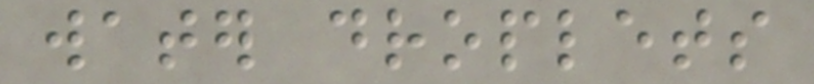water droplets
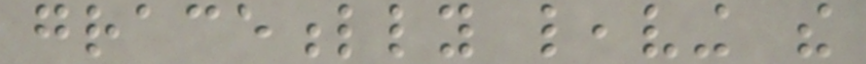gracefully leaving the
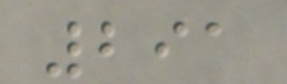291
